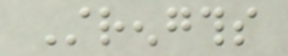Strengths
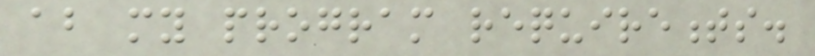about my program requirements.
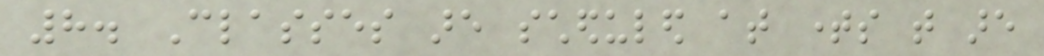8. Classes are scheduled at times that are
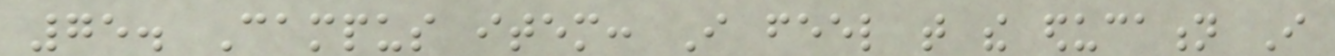75. Campus item: I feel that the education I
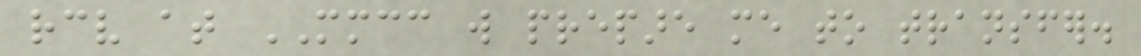receive at MMCC will prepare me to transfer.
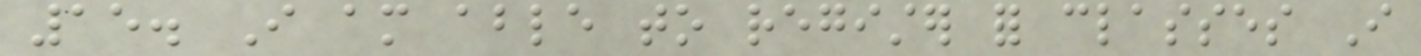15. I am able to register for classes I
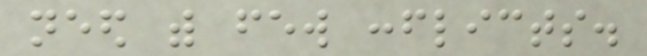need with few conflicts.
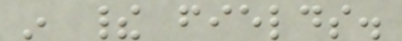in their fields.
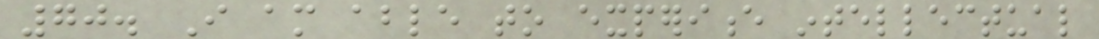70. I am able to experience intellectual
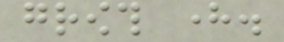growth here.
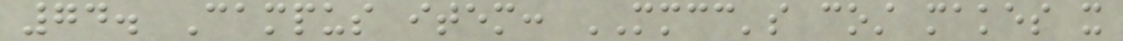74. Campus item: MMCC's cost makes it
